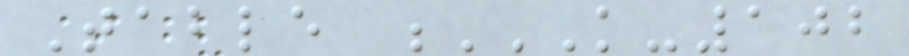Table K-102
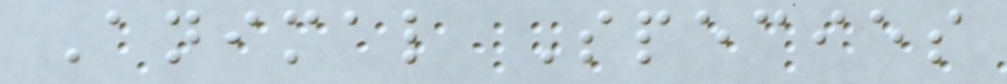Animal Species
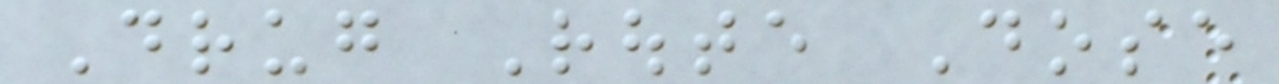Drug Route Dose
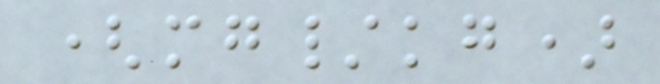(mg/kg)
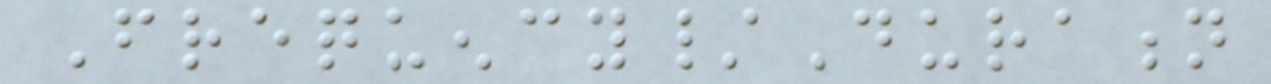Frequency/Duration
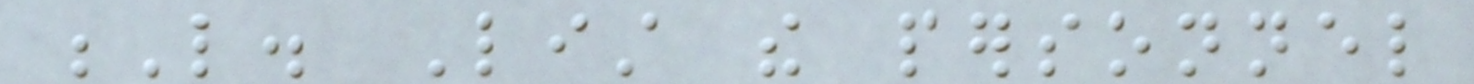L. List the personnel
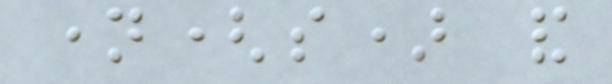name(s) and
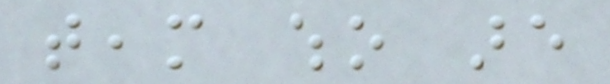team who are
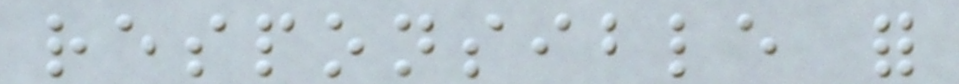responsible for
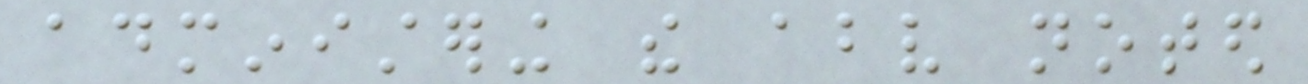administering the above noted
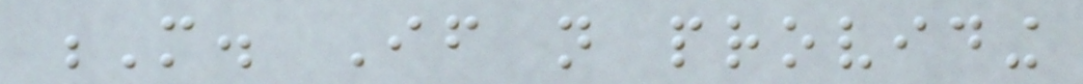M. If not providing
